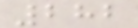282
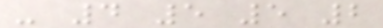- 4 5 5 2
